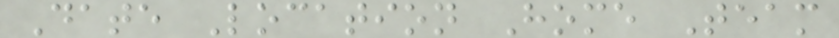Date Location Home Team
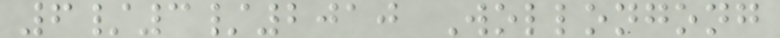6/3/2010 Wollongong
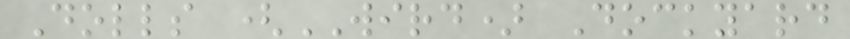Dolls (WIRD) Dockyard
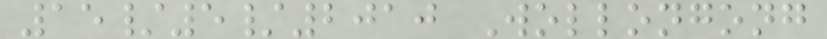15/5/2010 Wollongong
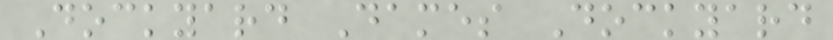Dockyard Dames Dockyard
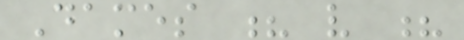Dames ? v ?
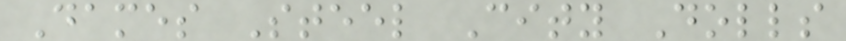Dames Steel City Dolls
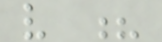v ?
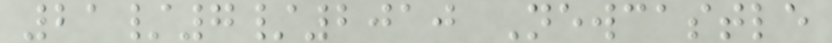21/7/2010 Newcastle
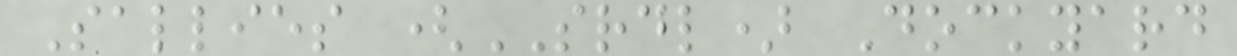Sallies (SRDL) Dockyard
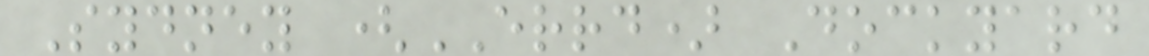Sydney (ERRD) Dockyard
